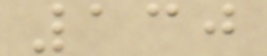130
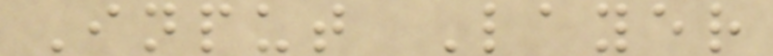Input Layer
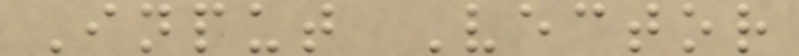Input Vector
